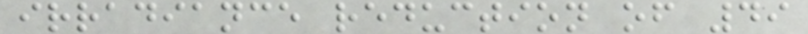irradiance reduction of 49
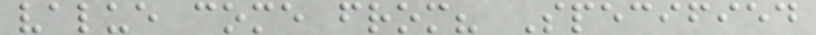value come from? Specified
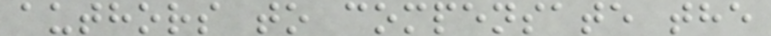authors to compensate the
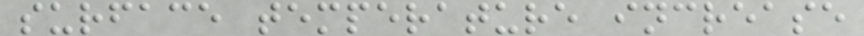surface temperature increase
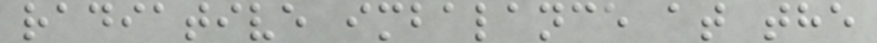radiative imbalance at the
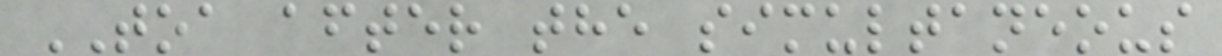TOA after the simultaneous
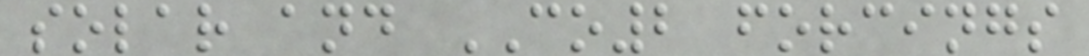solar and CO2 forcings
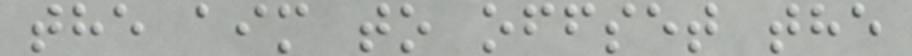the aim to offset the
